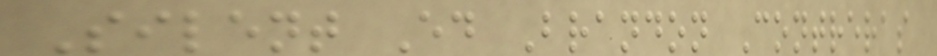Silent Ed Brandon Contreras
